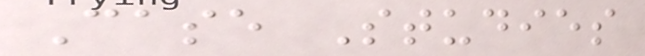Case Studies
